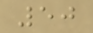50
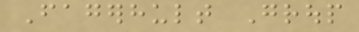Fagerhult Group
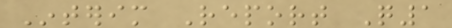Interim Report Q1
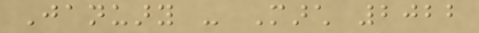January - March 2022
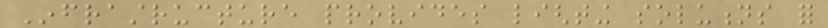Infrastructure provides lighting solutions for
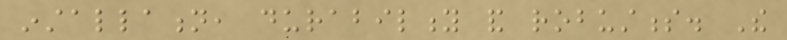installation, durability and robustness. The
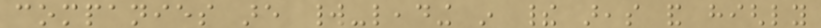companies are world-leading in their areas and highly
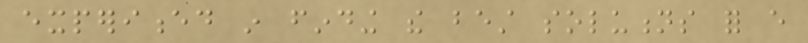experienced in finding the best solutions for every
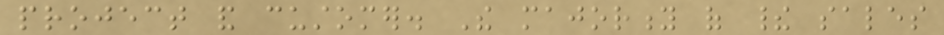project and customer. The majority of their sales
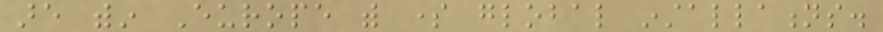are within Europe with some global installations.
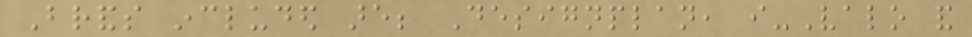Brands included are; Designplan, i-Valo and
